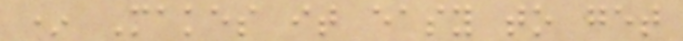* Makes it easy to get
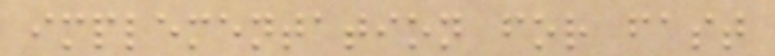implementation for fast
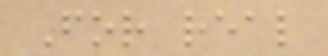For real
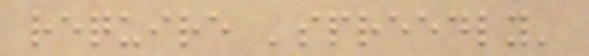require 'spreedly'
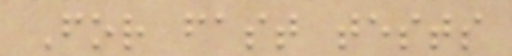For fast tests
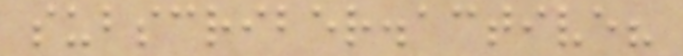subscriber.active?
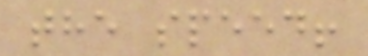the speed!
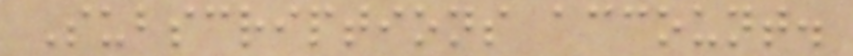Subscriptions account.
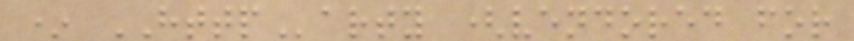* HTTParty (vendored for
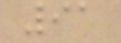91
